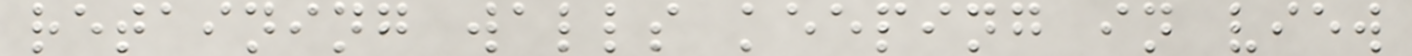retaining walls keeping in view
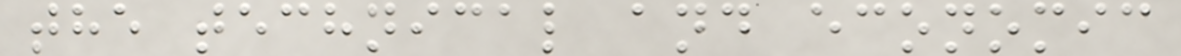the technical and economic
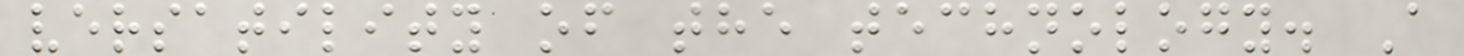versatility of the technology. A
